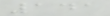141
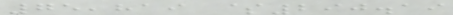75,819 $290.19
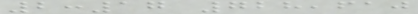2:17 728,610
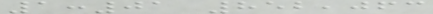1:01 852,063
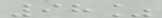98%
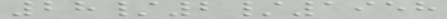28/2/1958
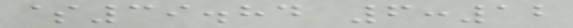$39.84 6:12
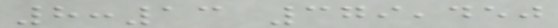8:13 379,450
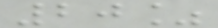20%
